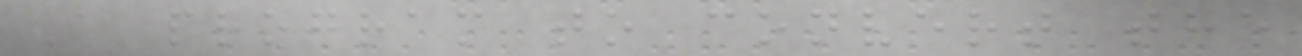A program to convert the
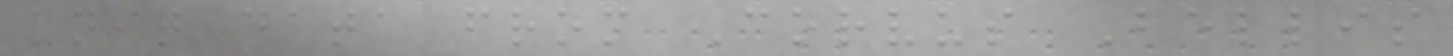unit data from Corvus Bellis
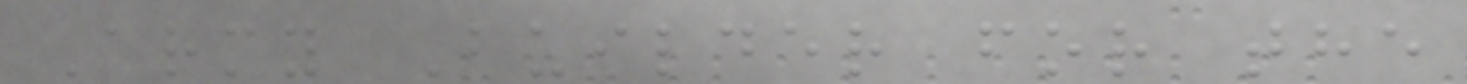Army Builder for the
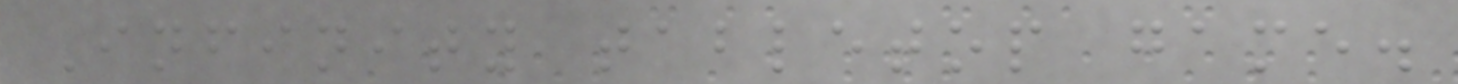Infinity tabletop game.
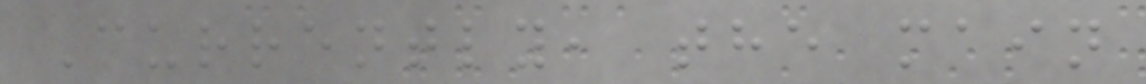Currently, the main
